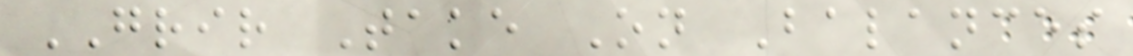GRIR Take On Balances
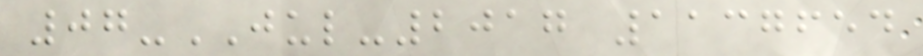07-JUL-2017 1137654
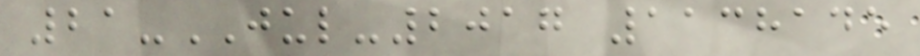21-JUL-2017 1138145
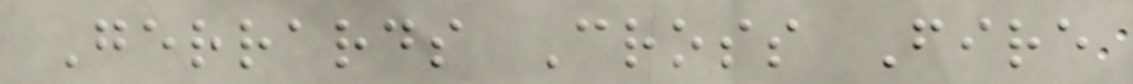Gerrards Cross Fire
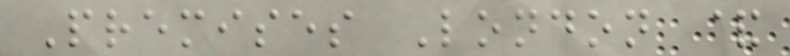Premises London &
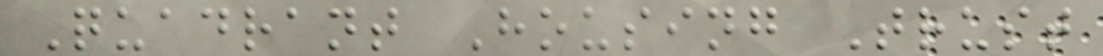Quadrant Housing Trust
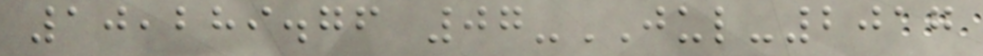10,289.76 07-JUL-2017
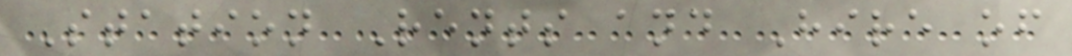Station Rents and Hire of
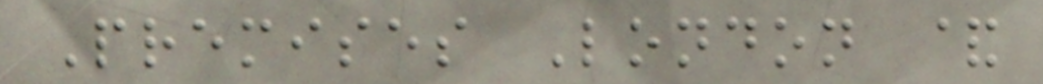Premises London &
